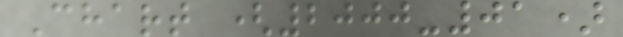Chart (2000-01)
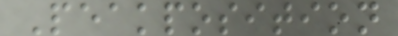Peakposition
